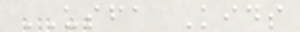USFA Kids
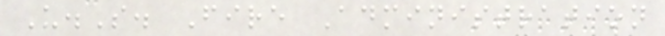U.S. Fire Administration
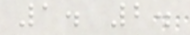1. 2.
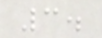3.
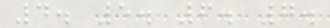4. 5. 6. 7.
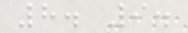8. 9.
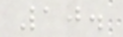10.
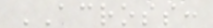ACROSS:
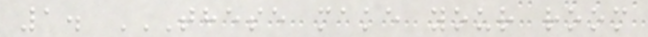1. THESE MAKE YOUR ROOM
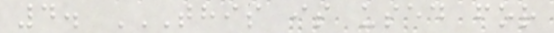4. THIS IS USED FOR
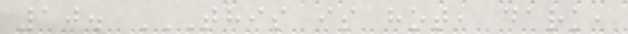10. THIS IS HOT, DARK,
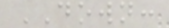DOWN:
